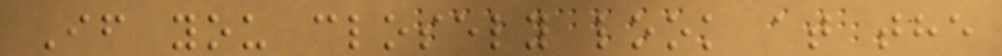If you closely look at the
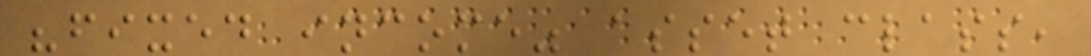"fixed income" asset class,
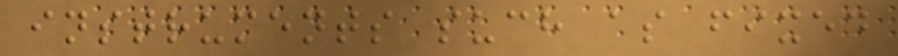instruments such as fixed
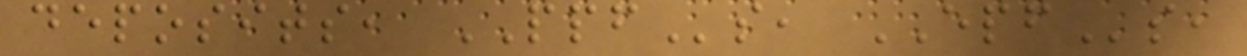deposits, PPFs, EPFs,
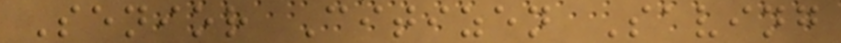Senior Citizen Saving
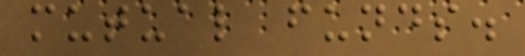mutual funds.
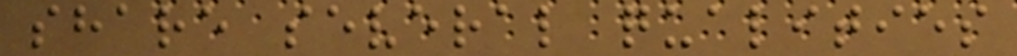share several qualities
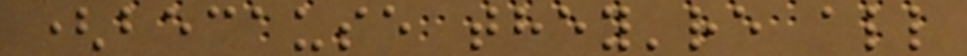(because they're all
